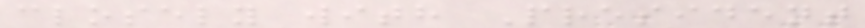closely with President
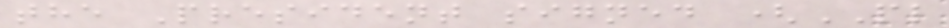the President signed (PL
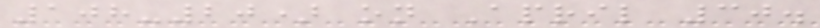108-20) on April 30.
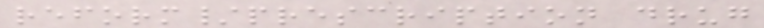reform/prescription drug
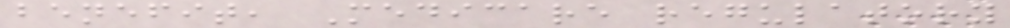benefit, Medicare regulatory
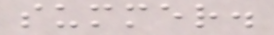summer.
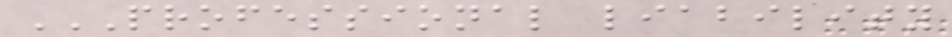PROFESSIONAL LIABILITY
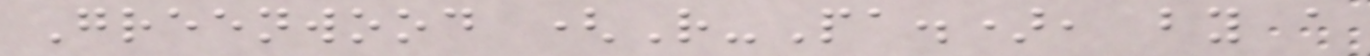Greenwood (R-Pa.), by a
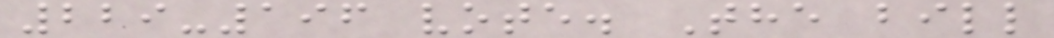229-196 vote. The bill
